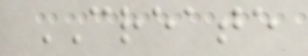CREATE
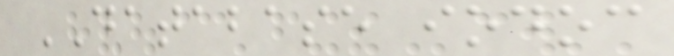DATABASE iodoc
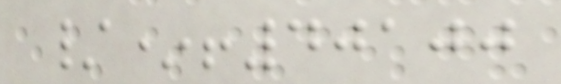/*!40100
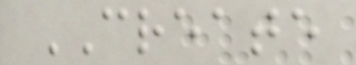CREATE
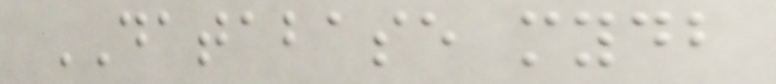DATABASE mydb
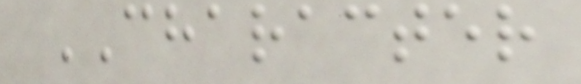CHARACTER
